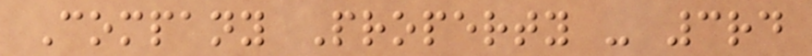Company Property - 3rd
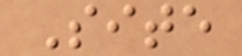Site
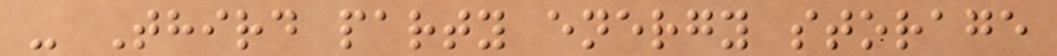- Third party energy storage
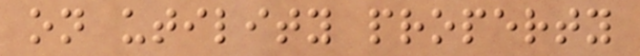on utility property
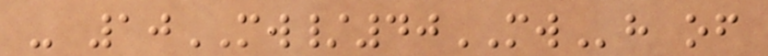- 10MW/40MWh of
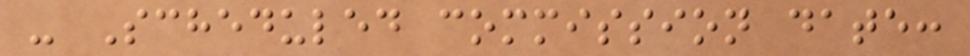- Scheduled commission date:
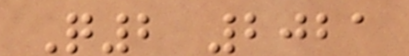Q2 2021
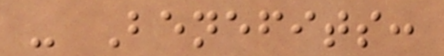- Benefits:
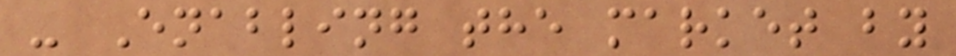- Enabling the market by
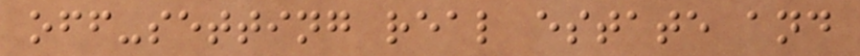off-setting real estate and
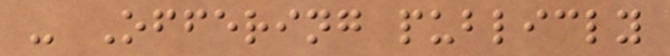- Offering publicly
